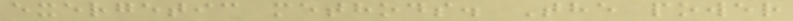exergetic methods. The power
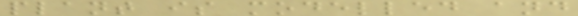plant is modelled and
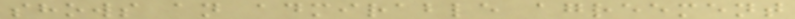shows an admirable agreement
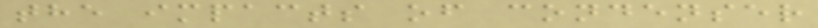the impacts of condenser
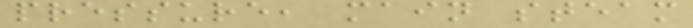pressure, main steam
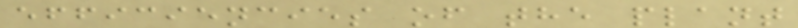efficiencies of the plant
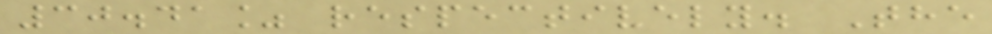30.41% respectively. The
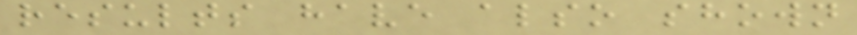results have also shown
